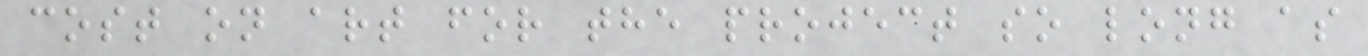cost on art for the project so long as
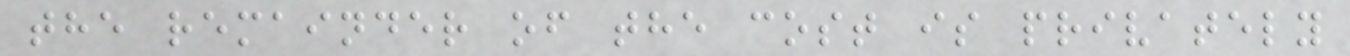the remainder of the cost is privately
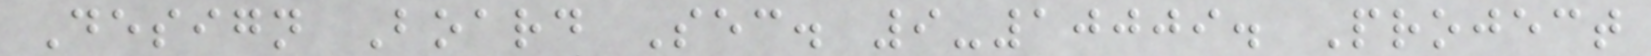Design Board Sec. 9-10009. Project
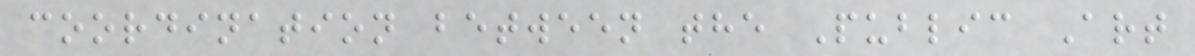coordination between the Public Art
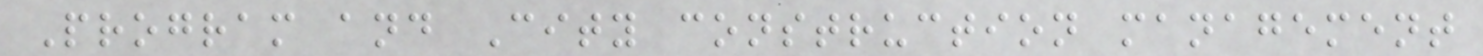Program and City construction management
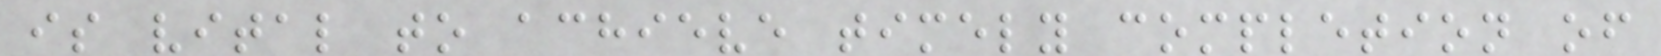is vital to achieve timely completion of
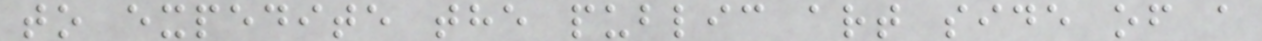to expedite the public art side of a
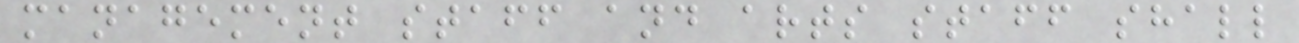management staff and arts staff shall
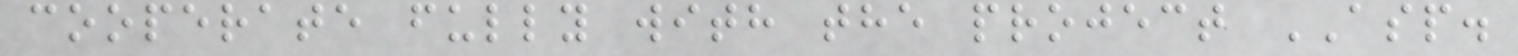cooperate fully with the project ASP.
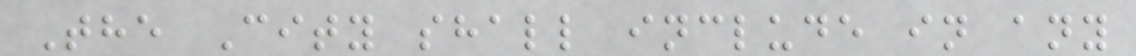The City shall include in any
